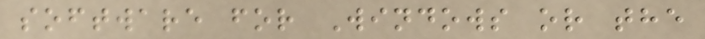software for Windows or the
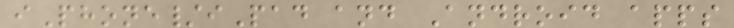iPhone/iPad and Android apps
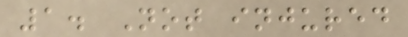1. Not injured
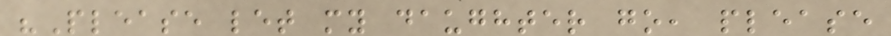"Please let my daughter go, please
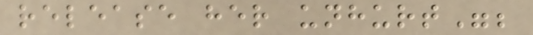release her unhurt";
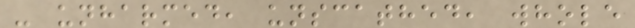- unharmed, unscathed, whole
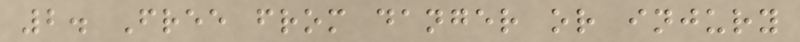2. Free from danger or injury
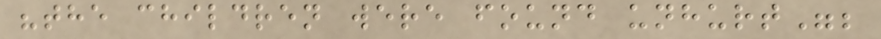"the children were found unhurt";
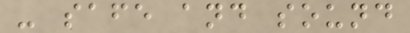- safe and sound
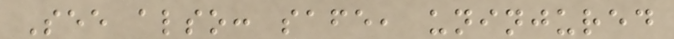See also: safe, uninjured
